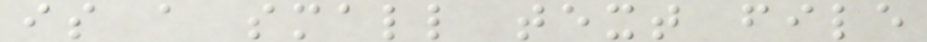is a small text file
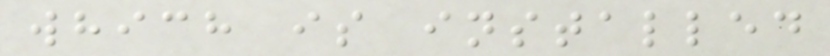which is installed
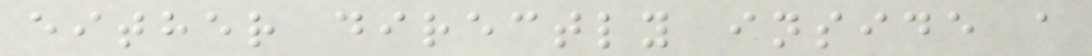either directly inside a
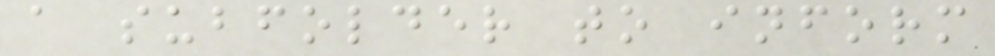a subfolder to inform
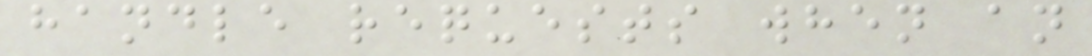handle requests when an
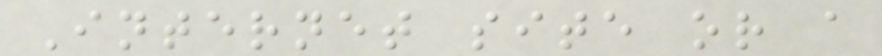Internet site or a
